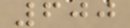600
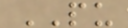PU
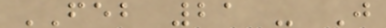FEB 21 - J
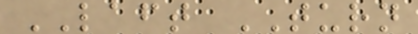LAFT TURN
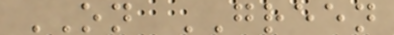ON GREEN
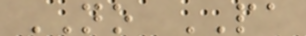NO PA
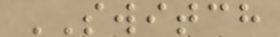SWITCH
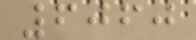6060
